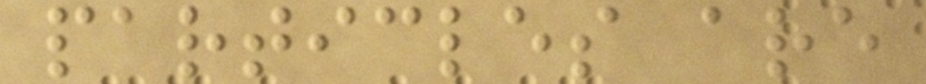particles are
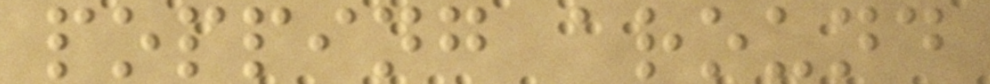popping around
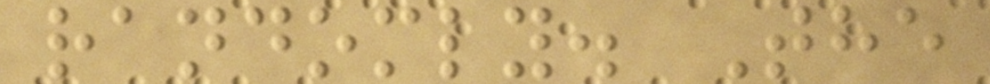randomly. The
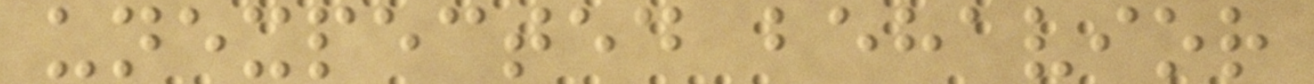unexpected behavior
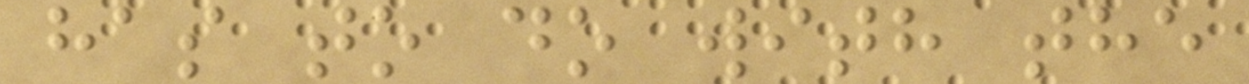has to do with the
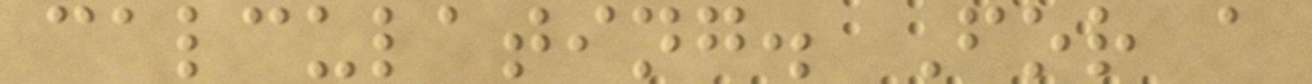calculating. For a
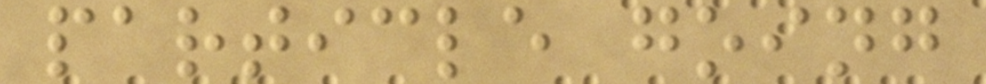particle going
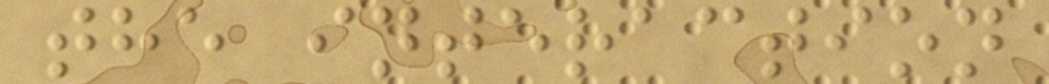the interaction
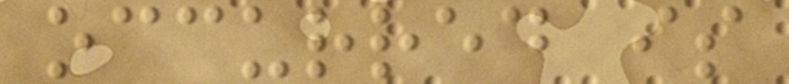occurred is
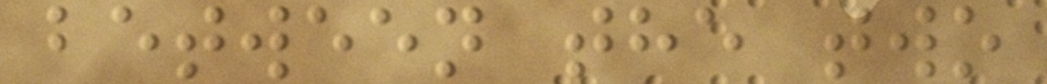between the two
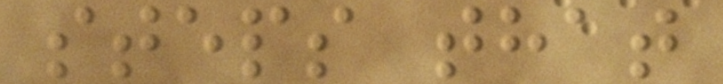steps that
